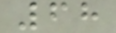68
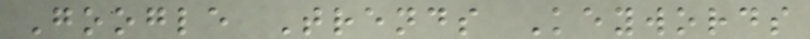Google Trends Keywords
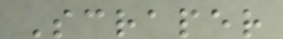Scraper
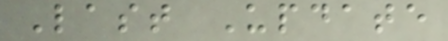Last Update
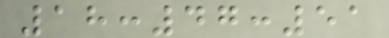18:47:51
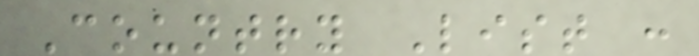Country List :
